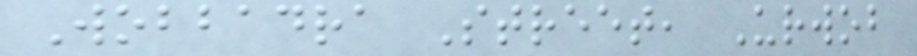Wobbadra Street, Urwob
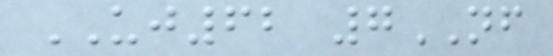UJ62 7NF
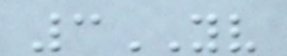3YV
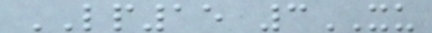LP15 3XU
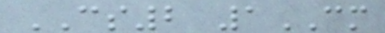CS2 1CM
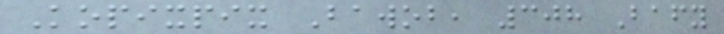Kopixpix Bawob, 308 Bafy
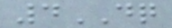4DQ
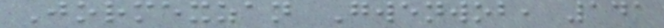Jormexzan Gwenwob, 141
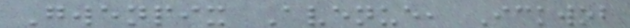Gwenpix Avenue, Ickwob
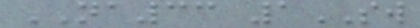NA33 1SW
